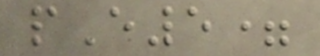pE5=
